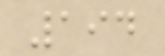194
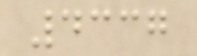4337
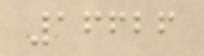16626
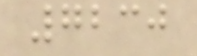7230
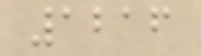1216
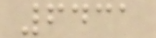6431
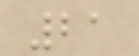21
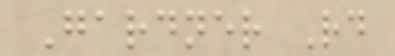Gardner Rd
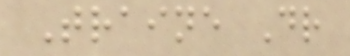Traine Dr
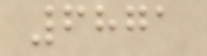6871
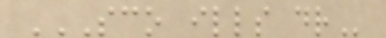SCO ILLS DR
